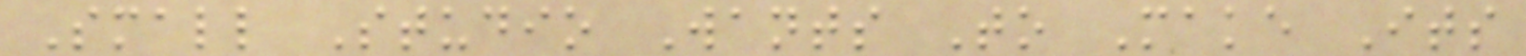Small Studio Wants To Make Its
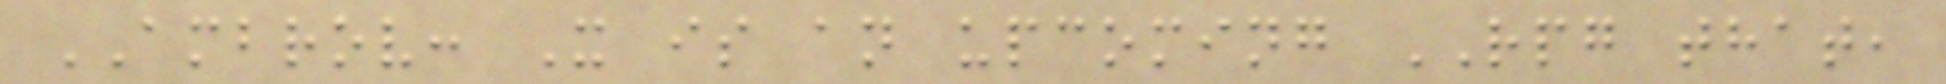AMBROV: X is an upcoming RPG that,
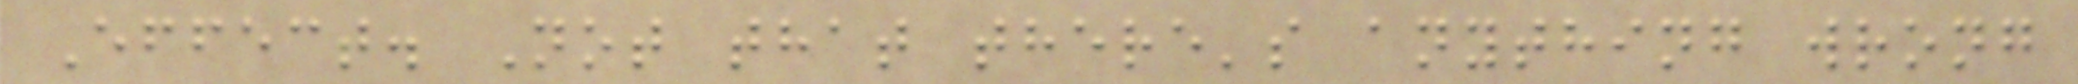Effect. Not that there's anything wrong
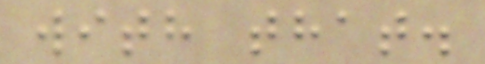with that.
